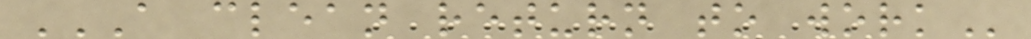A CLEAN RETURN TO WORK
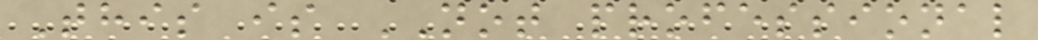This is NOT professional
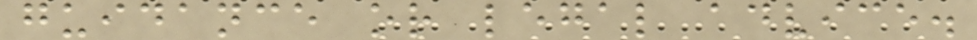guidance or legal advice.
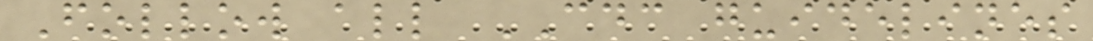Follow all CDC guidelines
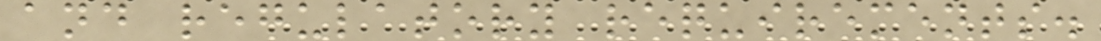and regulatory requirements.
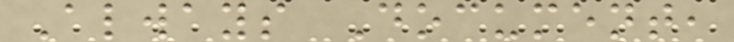Always Document,
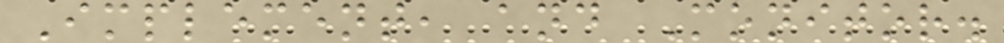Implement, and Monitor.
